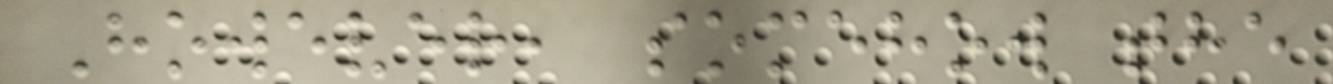However, somehow the
